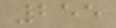255
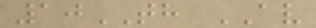10TH AV
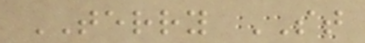TERRY ST
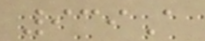939A
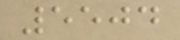5504
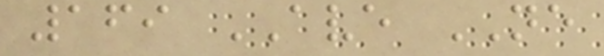169 AVE NE
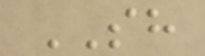SH
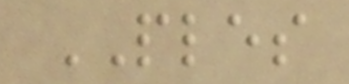PLES
